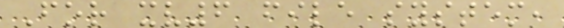For xv6 file system,
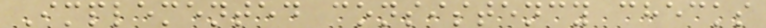Implemented consistency checks
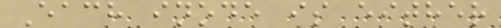Each inode is either
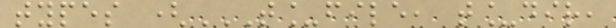types (T_FILE, T_DIR,
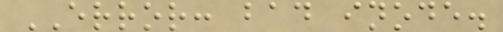ERROR: bad inode.
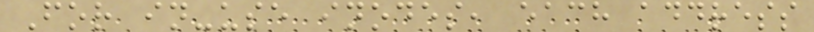For in-use inodes, each address
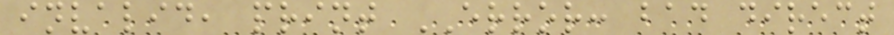invalid, print ERROR: bad direct
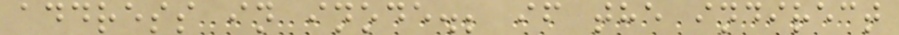address in inode.; if the indirect
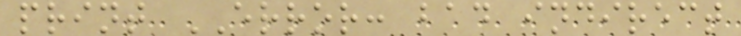print ERROR: bad indirect
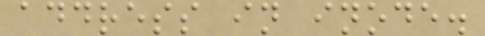address in inode.
